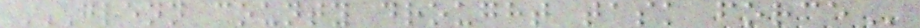GLENN COUNTY DROUGHT TASK FORCE
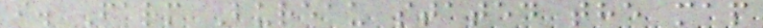i. Farm Bureau stated the map
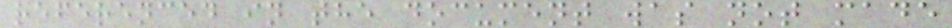referenced in the document was not made
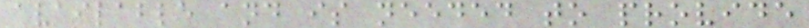available and is needed to provide
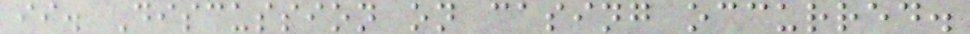ii. Discussion on casing occurred.
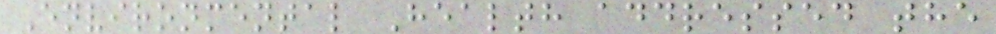Environmental Health addressed the
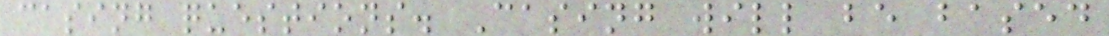casing questions. Casing will be based
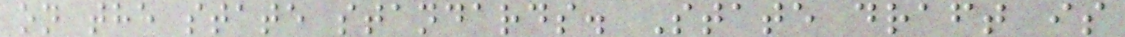on the state standards. State draft is
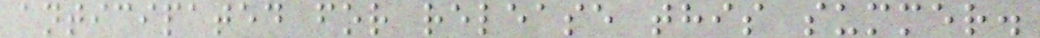anticipated for release this summer.
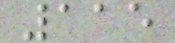115
